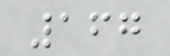167
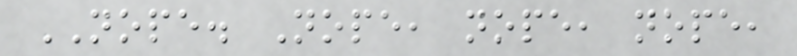NOPE. Nope, nope, nope,
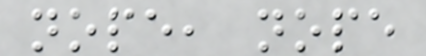nope, nope
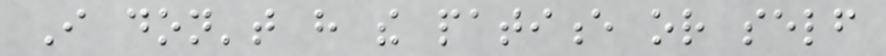I don't have the patience or self
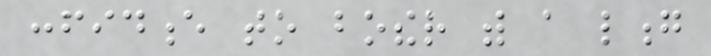confidence to bother with a long
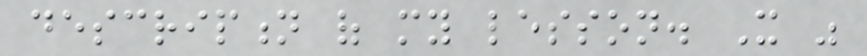description of my lesson. It was
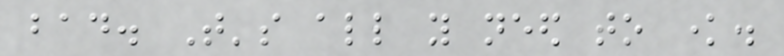bad. That's all you need to know.
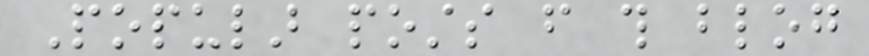Popular posts from this blog
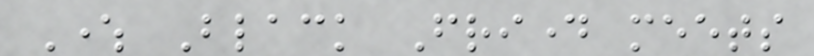Where Black Friday meets
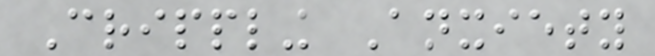Crippling Anxiety
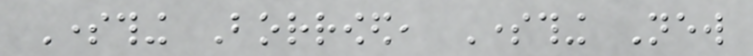Something Borrowed, Something New
